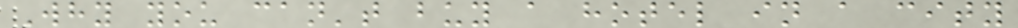Why you can't buy a hotel in a city
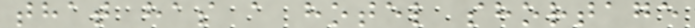that has a hotel shortage
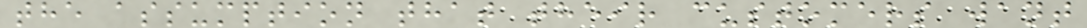the assumption that their customers want
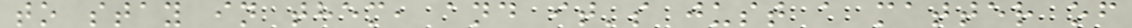to stay in them, and it's just a matter of
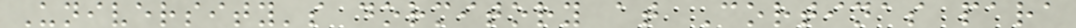University's dormitory at Cortinas para
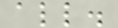all.
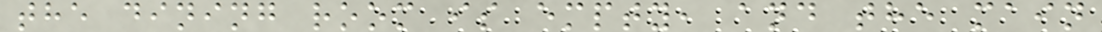the dining room is empty, and the main
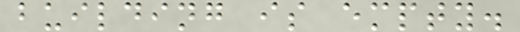building is empty.
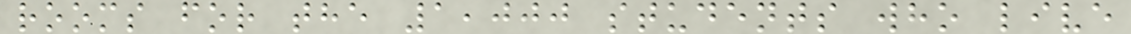rooms for the 1,000 students who live
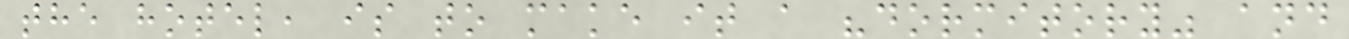the hotel, is to make it a "dormitory" and
